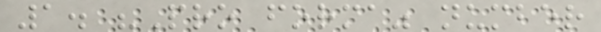1. "Pro forma" number
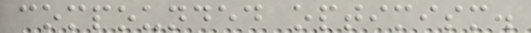compounded optimism.
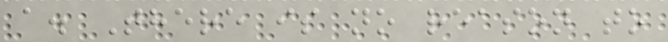a. There is no reason to
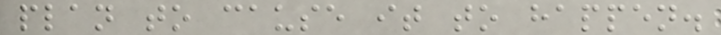plan to cause it to happen.
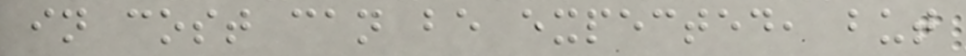in cost can be expected, but
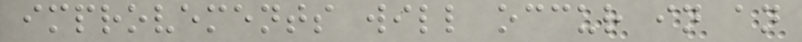improvements will occur in an
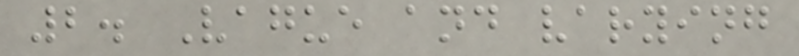2. Vague and varying
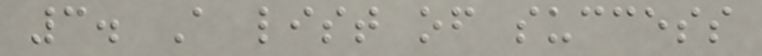3. A list of success
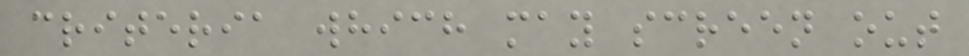criteria which may screen out
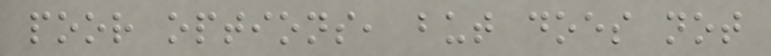poor options, but does not
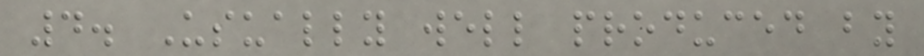4. Usually well produced by
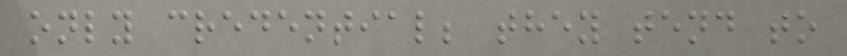only credential; they tend to
